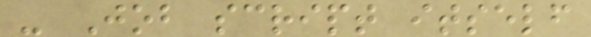- Job script itself
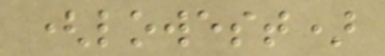(lowest)
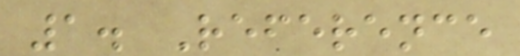1. Reference
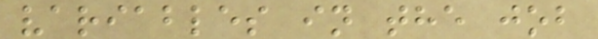variables in the job
